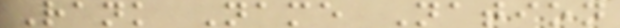Rank Name Nation
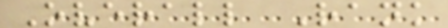Overall Rank
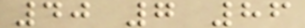40 7 86
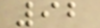92
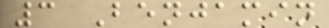3 Benjamin
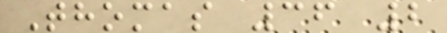Thomas 36 2
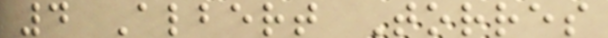4 Albert Torres
